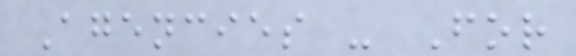Agencies - For
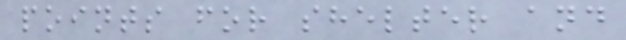points for shelter and
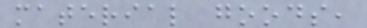material goods,
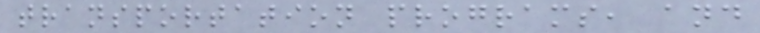transportation programs, and
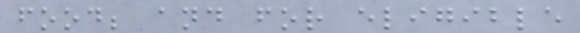food; and for eligible
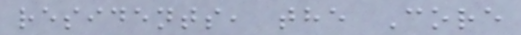residents, the Core
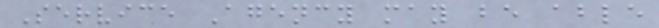Service Agency may be able
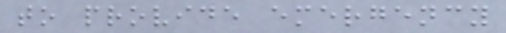to provide emergency
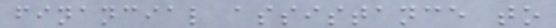financial assistance to
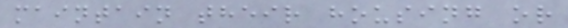maintain their housing or
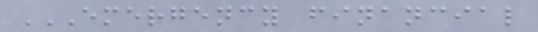EMERGENCY FINANCIAL
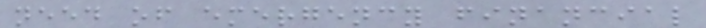need of emergency financial
